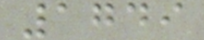1749
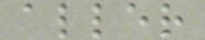aller
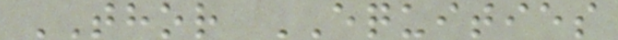THOR EQUITIES
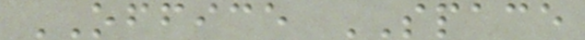OFFICE SPACE
